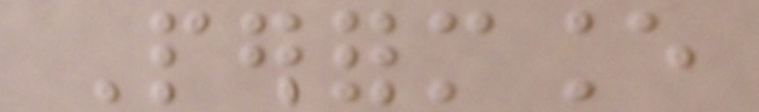Performance
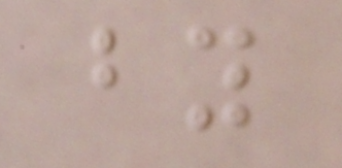by
